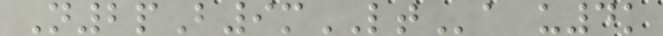N2pB9mLTa u4k
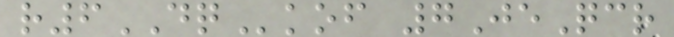r6DQkof 7JeQcr
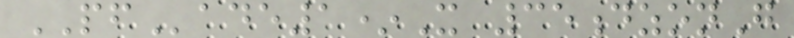PFade1*X 35dzonG
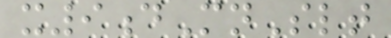x9dMnSlt
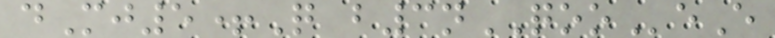dMj5+Q b3nQOOeE
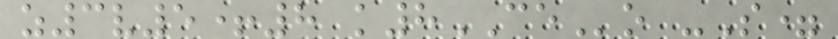z3v5+8 k8CEo -S=
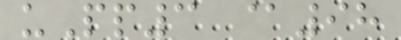uPp3 @98
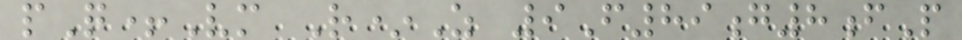pQ+Vm R*Z 9F89g8fP
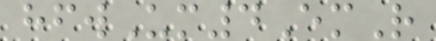hfwUm4EmR
